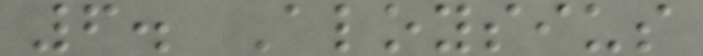6. Aloysius
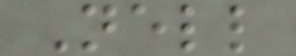Nell
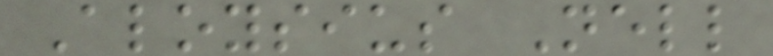Aloysius Nell
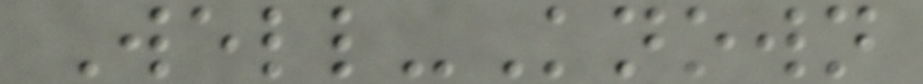Well-Known
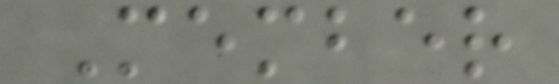Member
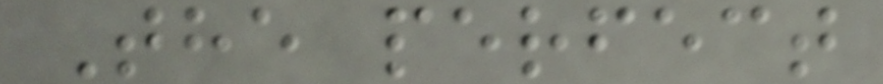The perfect
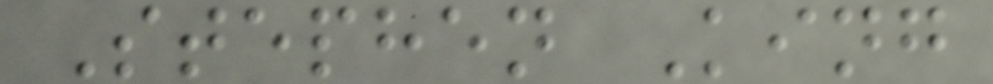Stephen King
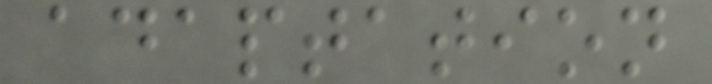adaptation
